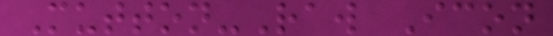Mutton-Raw Icon
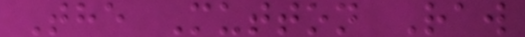The Mutton Raw
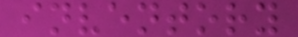inventory
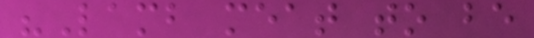"Lamb meat to be
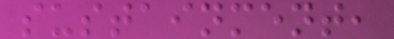sustainment,
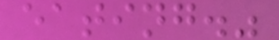eating."
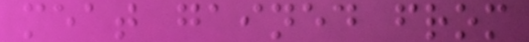meat gained from
